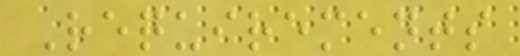Requirements
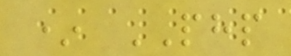* PHP
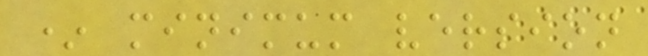* minimum version
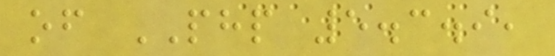of PHP 5.3.9,
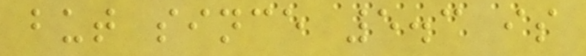but since 5.3 is
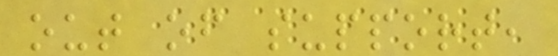out of support,
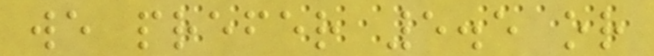we prefer 5.5 or
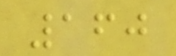160
